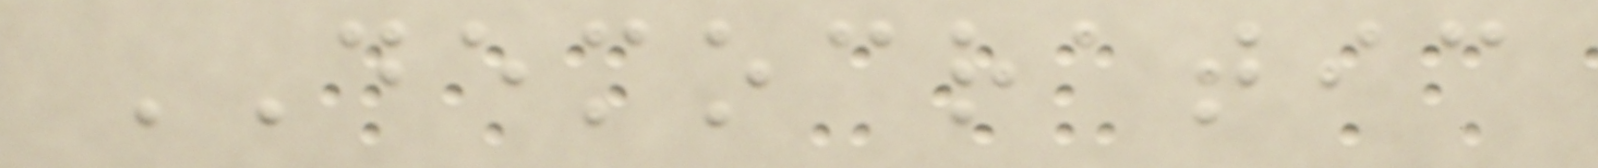DEMOCRATIC
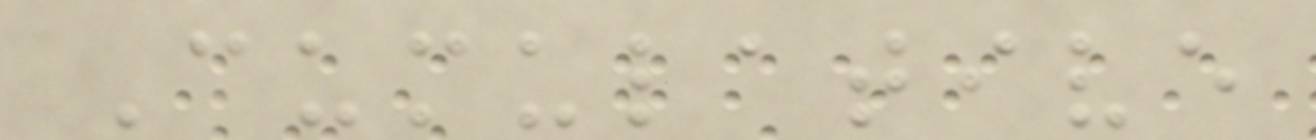Cumulative
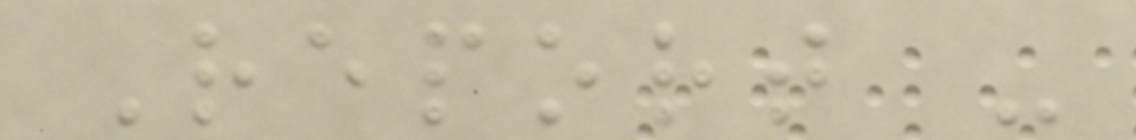Report -
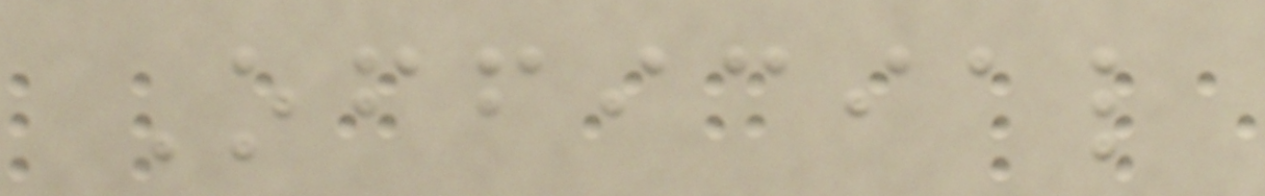Official
